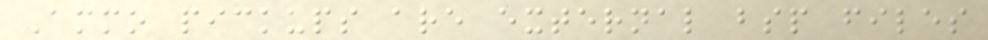Ammo pickups are external bsp files
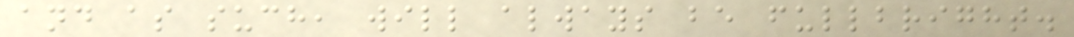and as such, will always be fullbright.
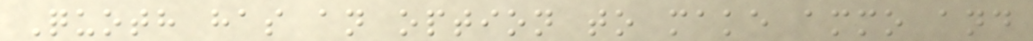Quoth has an option to make ammo and
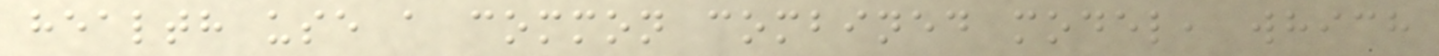health use a common combined model, which
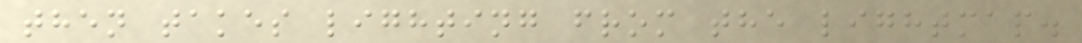then takes lighting from the lightmap.
